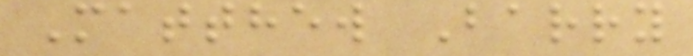Matthew Barry
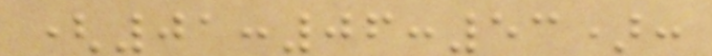(01:06:53):
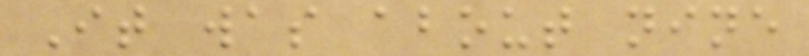It was about nine
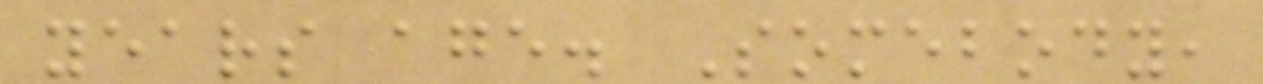years age. Somebody,
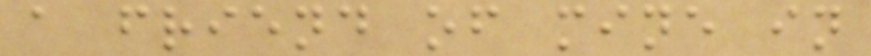a friend of mine in
